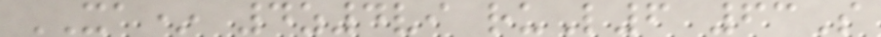XA* 4z4vi ruL6 63S
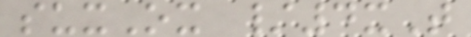suxOx /4xT
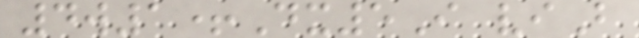4w1+Dx5I viB
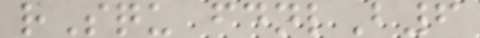rSqu fdnlB6
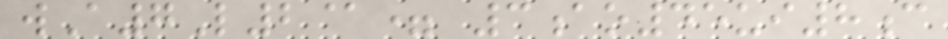wA7L2@= 3ao45ui8c
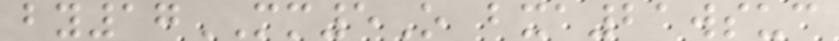by17MM5O bxa21wsuc
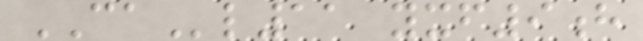CAl11 yxf9h
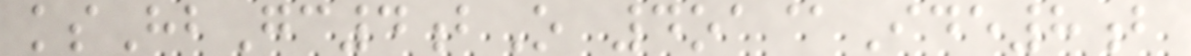ksHbGc4bO 4oa@Ide8b
